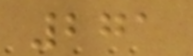271
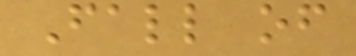Fall of
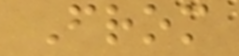From
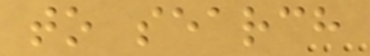to search
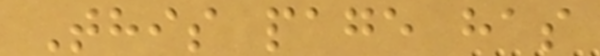This page has
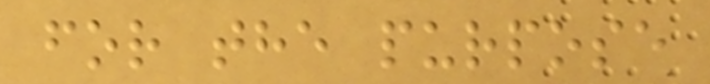for the purpose
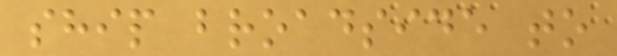ship broadside to
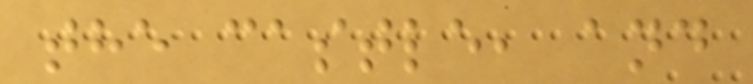the castle, and
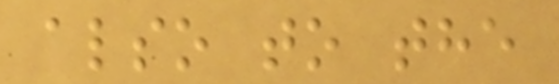also to the
